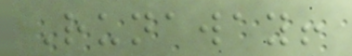Runaway!
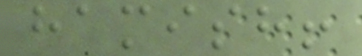hamish!
